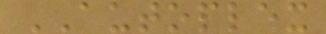AUTOPLEX
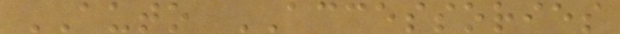AUTO ACCESSORIES
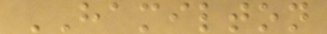HAMILTON
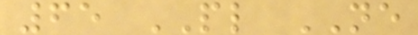65 PL NE
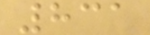831
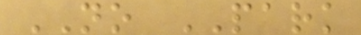NO PARK
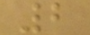2
